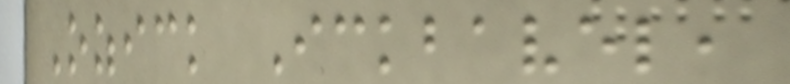Ozick Ickbavel,
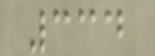334
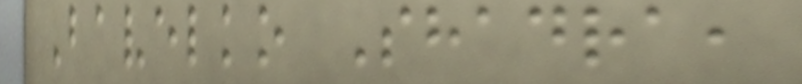Bavelko Shadra,
